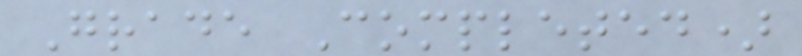Grade Completed)
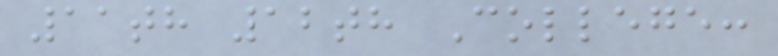11th 12th College:
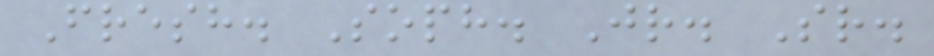Fresh. Soph. Jr. Sr.
